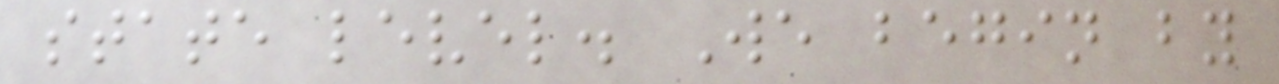state level. We begin by
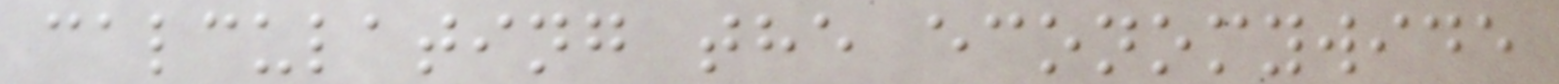calculating the economywide
